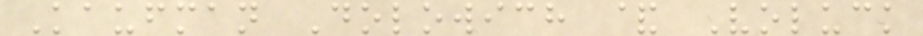Kaufman Dolowich & Voluck
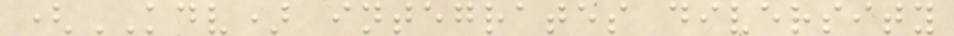(KDV) integrates diversity
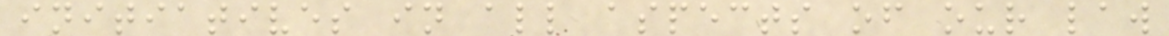initiatives in all aspects of our law
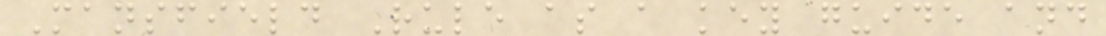Mansfield Rule as a key guide and
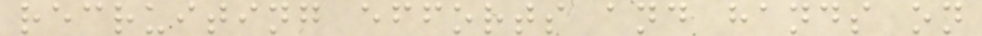recruiting efforts and hands on
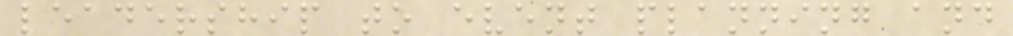leadership to event planning and
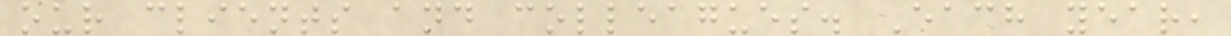our clients and colleagues. Each year,
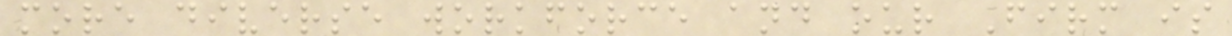more diverse workforce and our Firm is
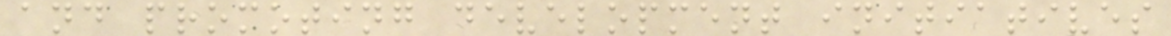and promoting development initiatives
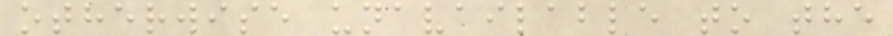otherwise unavailable to the
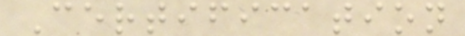Certification
